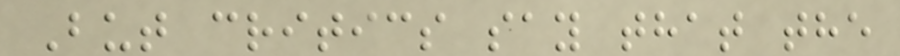But critics say that the
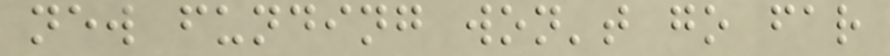new funding won't go far
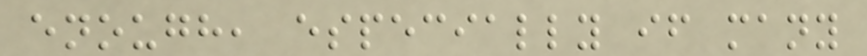enough, especially if many
